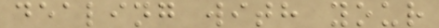dealing with your
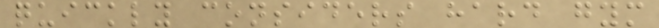quickly considers hard gym
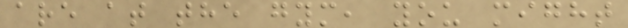are at the gym, you might
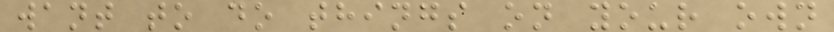want to do things on your own
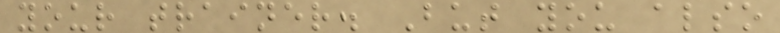your trainer. But you also
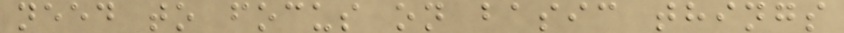need to focus on basic things
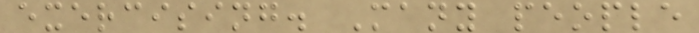exercising. Many people
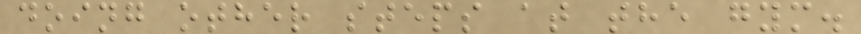doing other steps at the gym.
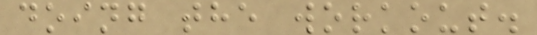doing the workout.
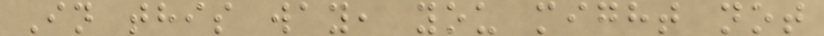In this way, you might not
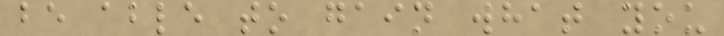be able to gain what you
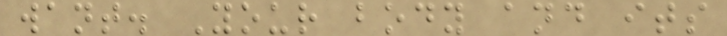want. Your body and its
